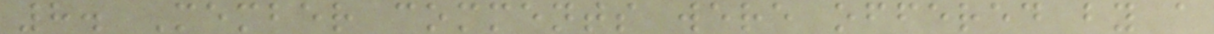8. Member comments were offered by a
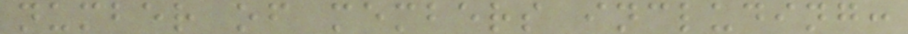number of members including:
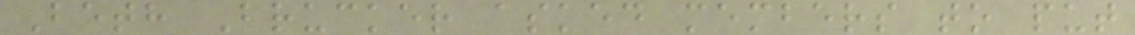Beth Brucker asked members to put
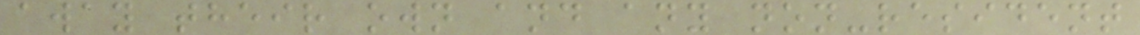away their own and any non-resident
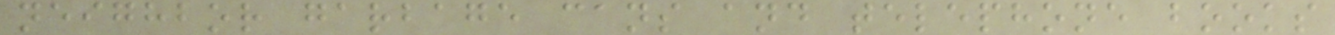neighbor garbage cans and telephone books
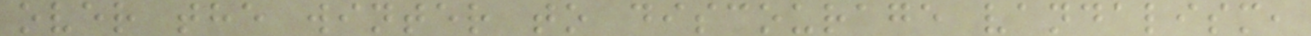over the winter to discourage vandalism,
